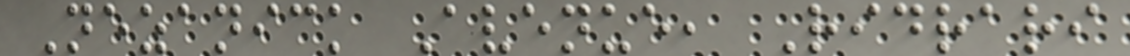Nezanick Avenue, Ridrari
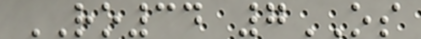RO34 7OS
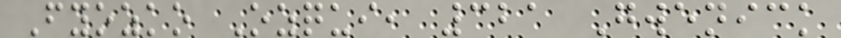Fyozko Ozqui, 321 Gwenick
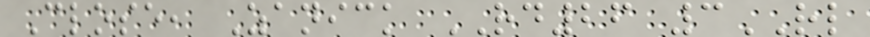Close, Zanick RD26 3RL
